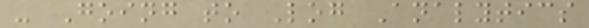- Going to Log Analytics
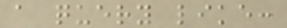a query like:
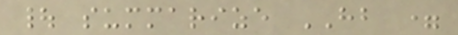| summarize HB =
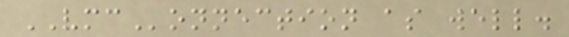VMConnection as well.
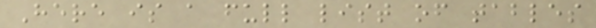Here is a full list of tables
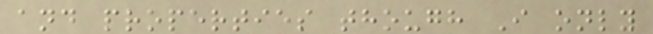and properties though I only
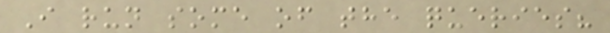I run some of the queries?
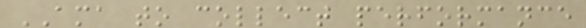AMA to collect performance
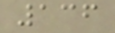136
